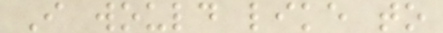I would like to
